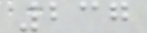237
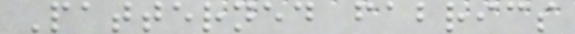Patterned fabrics
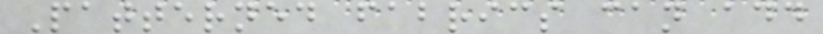Patterned fabrics can add
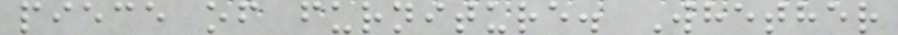piece of furniture. Whether
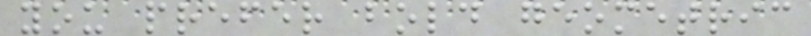you prefer bold geometric
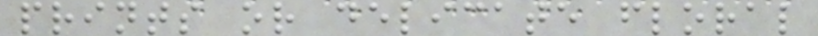prints or delicate floral
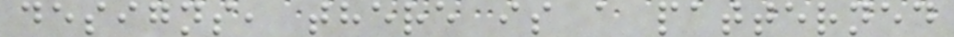designs, there is a patterned
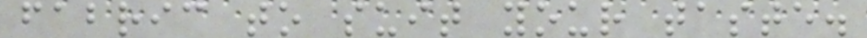fabric to suit your taste.
